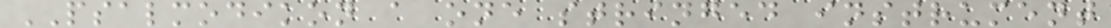PSALMODIKON a one stringed instrument
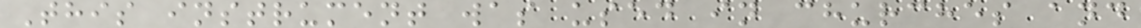This instrument was used in churches and
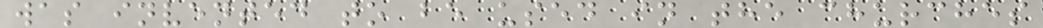was invented to be used in the churches
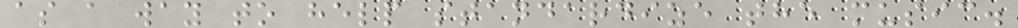as a way to help standardize the music.
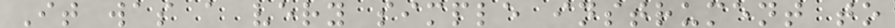It was a very simple instrument to
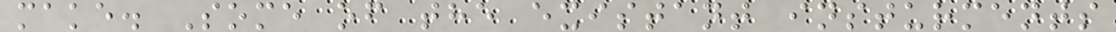make. Some of the existant insturments
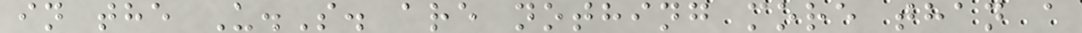in the U.S. are nothing more than a
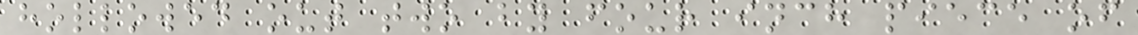hollowed out two by four inch piece of
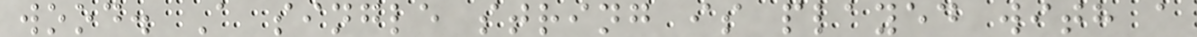wood. A single string is played with a
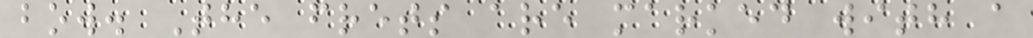bow. The frets are marked with a
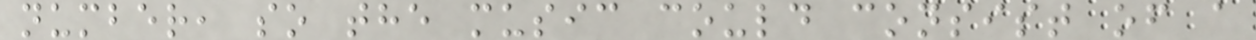number, so the music could consist of a
